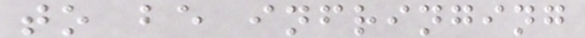to be infringing
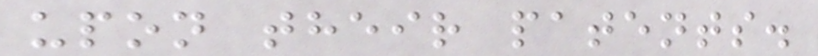upon their patents.
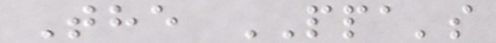The PPA's
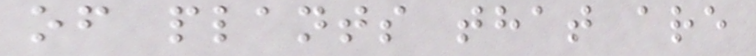of plants that are
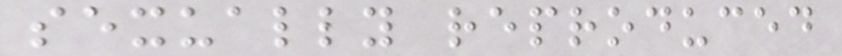sexually reproduced
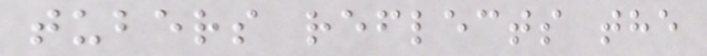tubers reflects the
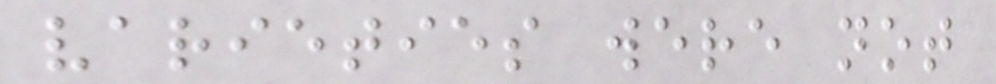varieties were not
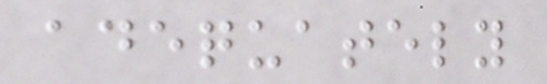adequately
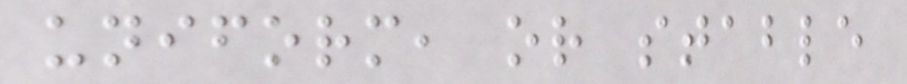uniform, or stable
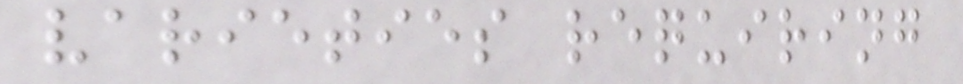varieties requiring
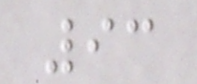93
